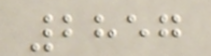2857
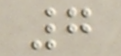7
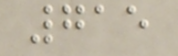715
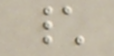\
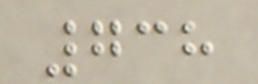738
